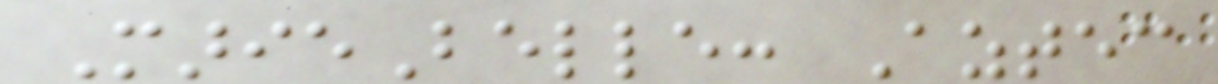MarieBelle: Aztec
